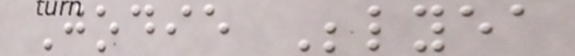Jodie Belyea
